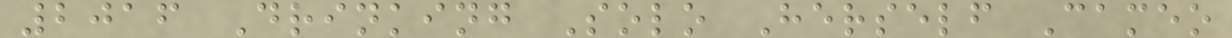2016 Drinking Solo Herself Cameo
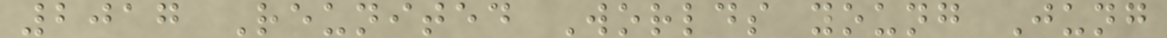2017 Reunited Worlds young Jung
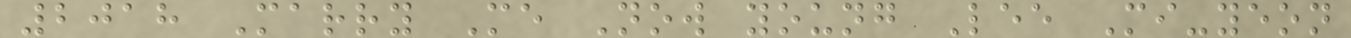2018 Marry Me Now young Lee Mi-yeon
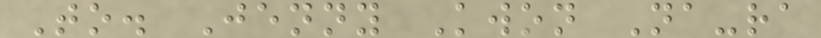To. Jenny Kwon Na-ra
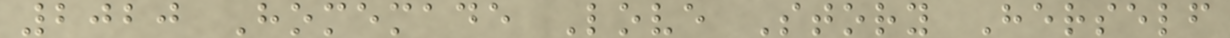2020 Homemade Love Story Herself
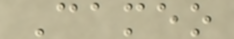Cameo
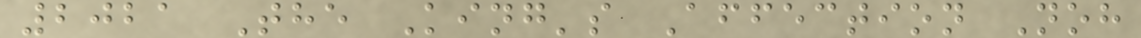2021 The King's Affection Noh
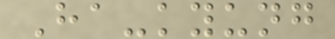Ha-kyung
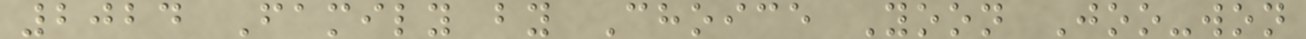2024 Family by Choice Yoon Joo-won
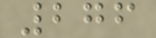276
